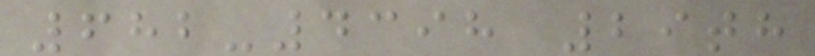682-4398 29th
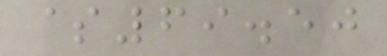$69.50
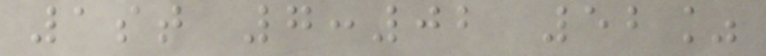1st 7:02 52%
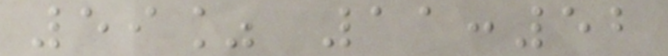59% 11:52
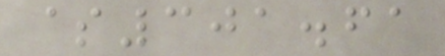$301.61
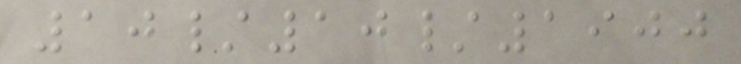10/10/1900
